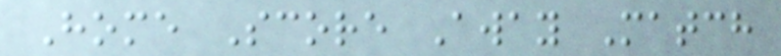Home Score Away Match
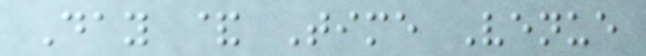Day & Time Venue
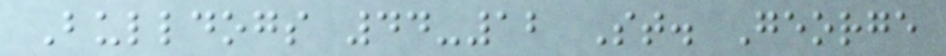Bulldogs 44-12 St. George
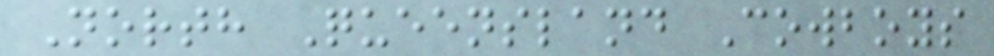North Queensland Cowboys
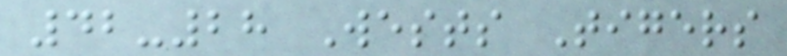42-28 Wests Tigers
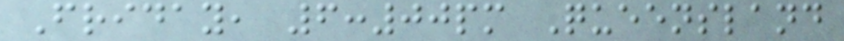Friday, 6:00pm Queensland
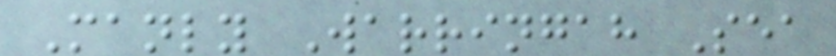Manly Warringah Sea
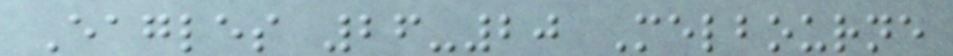Eagles 26-20 Melbourne
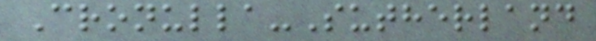Cronulla-Sutherland
